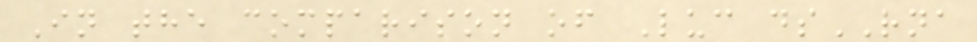In the comparison of Luc dsRNA
